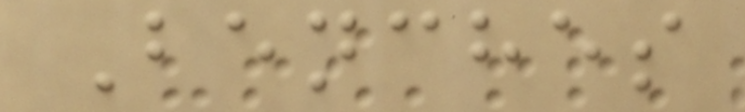Benches
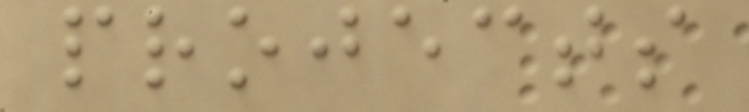projects
